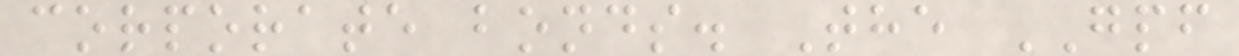corporate bonds. The GPF
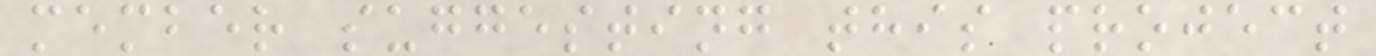member suggesting this project
